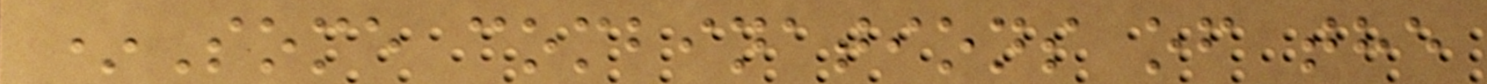*Some combinations of the
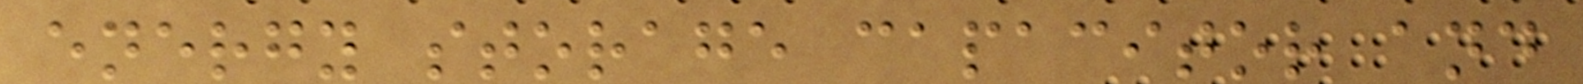energy storage capacitor and
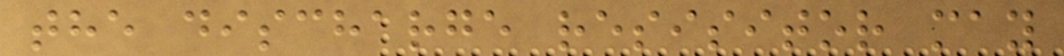the discharge resisitor may
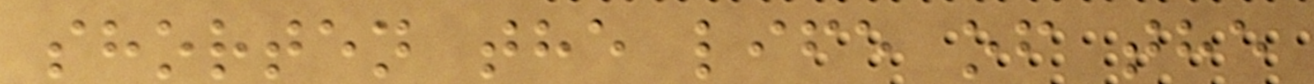shorten the life of the
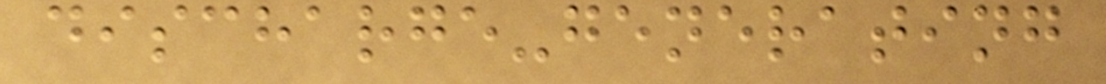discharge-generating
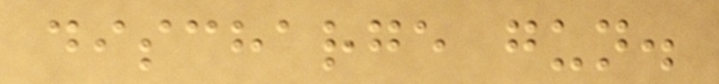discharge gun.
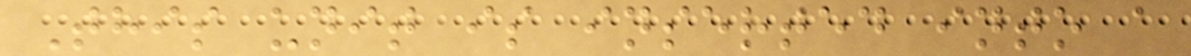This unit is inserted into a
